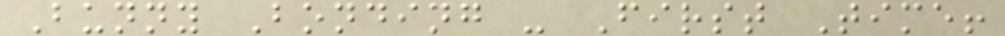Bunny Bonding - First Time!
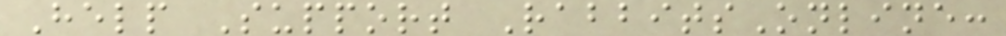Help Support RabbitsOnline:
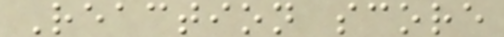Reaction score
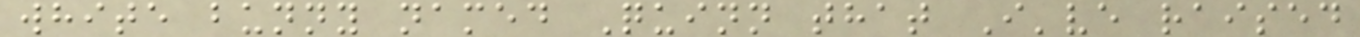white bunny named Quinn that I've raised
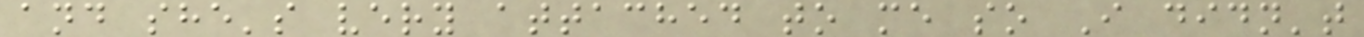and she's very attached to me so I didn't
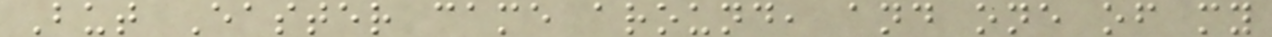But Easter came around, and one of my
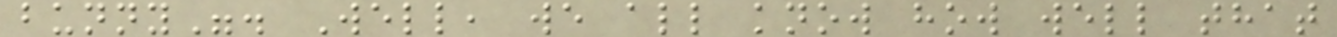bunny". Well, we all know how well that
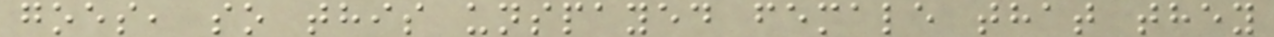goes, so this unspayed female that they
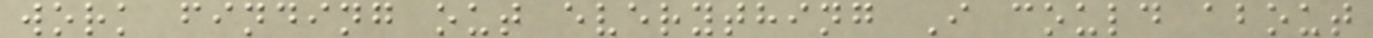work finding out everything I could about
